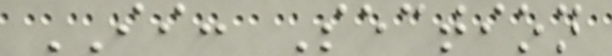II: Section
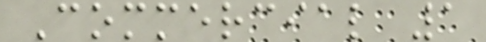Commercial 1
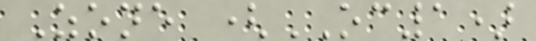Zone (OC1)
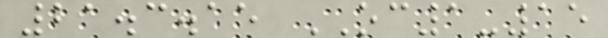21.3.15 OC1-15
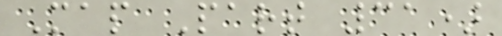Map Part 31)
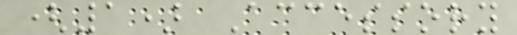(1) Accessory
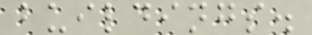buildings.
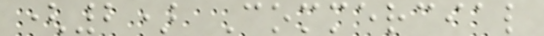(2) Commercial
